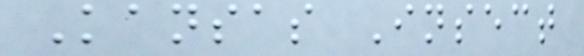Kansas Insect
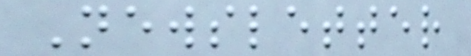Newsletter
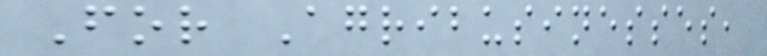For Agribusinesses,
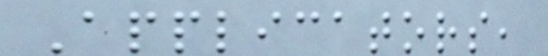Applicators,
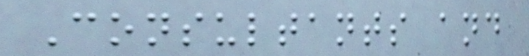Consultants and
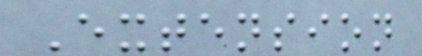Extension
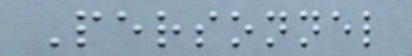Personnel
